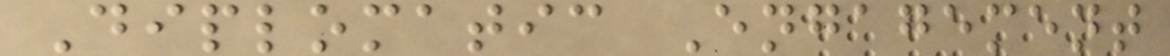Diplomatic Engagement
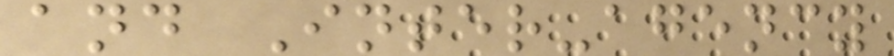and Inter-agency
